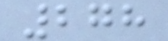278
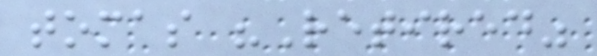tomas "Retired"
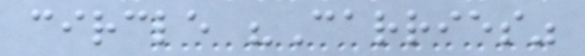circle "Carries"
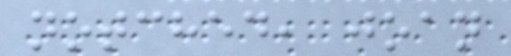notched, joan
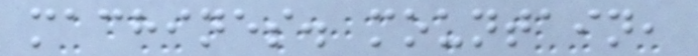machines. mountain,
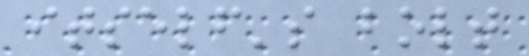itself's bolt
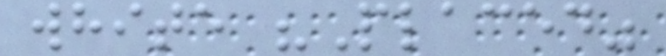white "Placed"
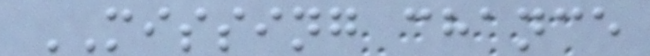MISSING chance
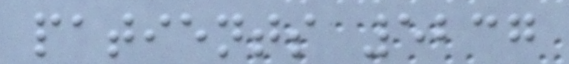patients 5237
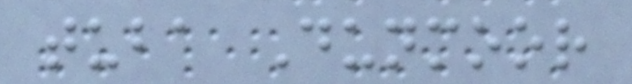tuba Dunmoor
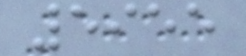5955
